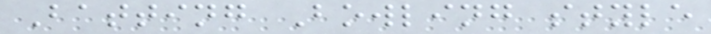Batting Bowling style
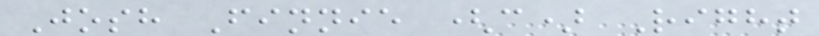Josh Finnie (c) Right
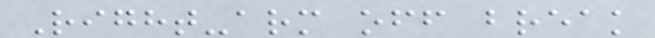Right-arm off break
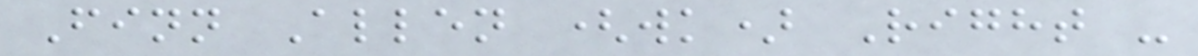Finn Allen (wk) Right -
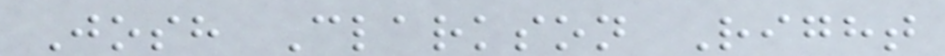Josh Clarkson Right
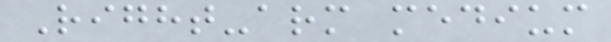Right-arm medium
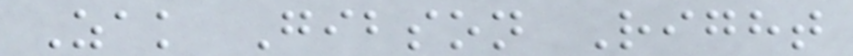Zak Gibson Right
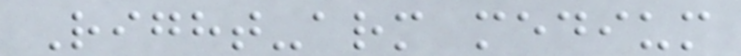Right-arm medium
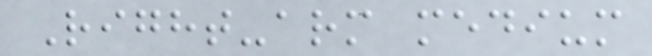Right-arm medium
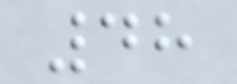48
